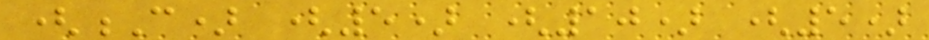(C) (5) (10) (5)
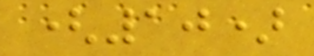(10)
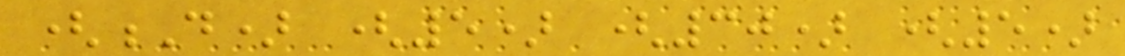(D) (5) (30) (5)
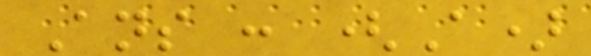Ans : (A)
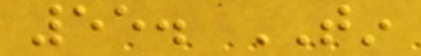55. TIN
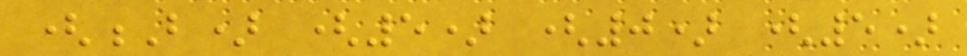(B) (5) (0) (5)
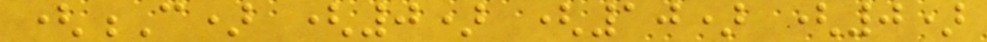(C) (0) (10) (0)
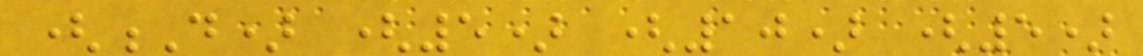(D) (5) (10) (5)
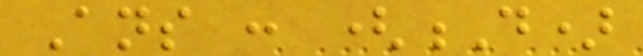Ans : (D)
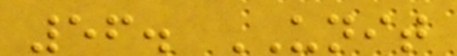56. UNIT
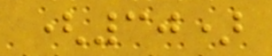(30)
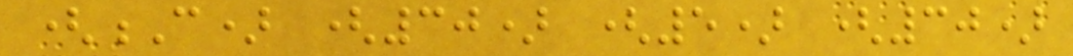(C) (30) (5) (30)
